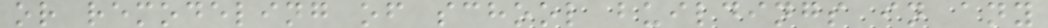or remodeling of school buildings in any
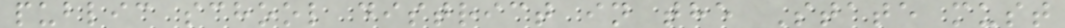public school district in the State must
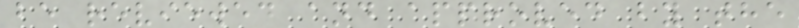be reviewed and approved by the
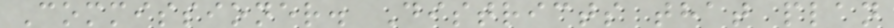Commissioner. Districts that plan
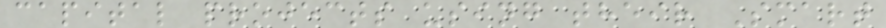capital projects using their Smart
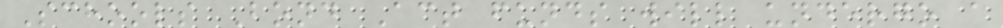Schools Bond Act funds will undergo a
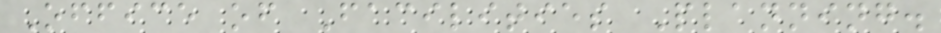Office of Facilities Planning.
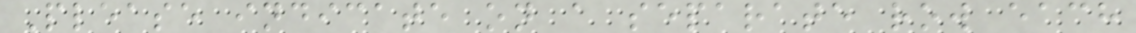Please indicate on a separate row each
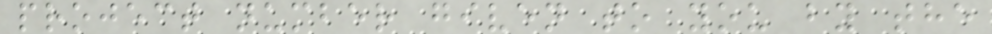project number given to you by the
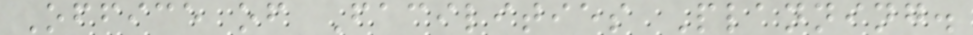Office of Facilities Planning.
